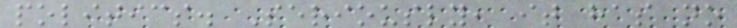politics. Seriously, it has no
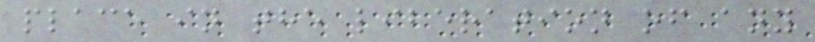place in the liberation of any
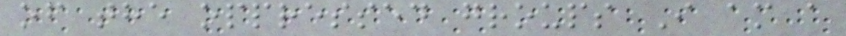of the oppressed groups I am a
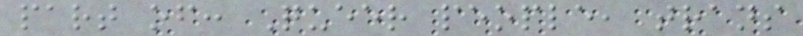part of: Queer people, trans
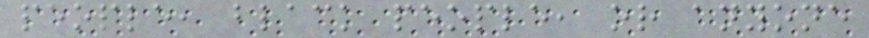people, black people, or anyone
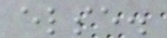else.
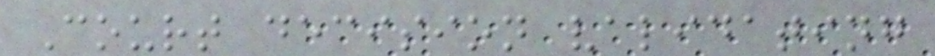Court decision validating
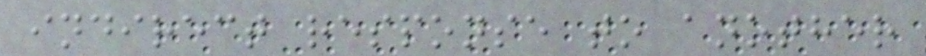indirect response to another
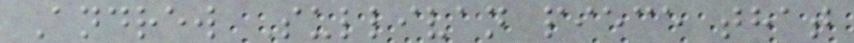Andrew Sullivan piece that
